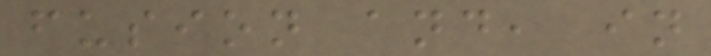fusion and, in
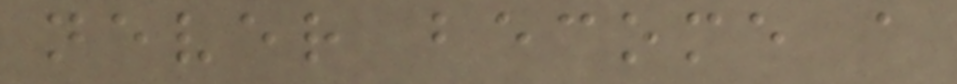never become a
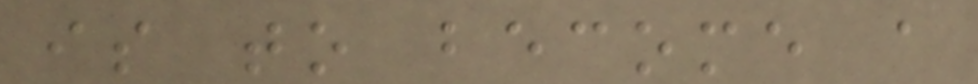is to become a
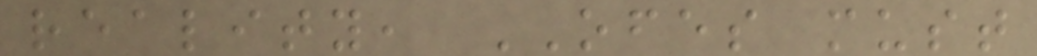reality, OFES must
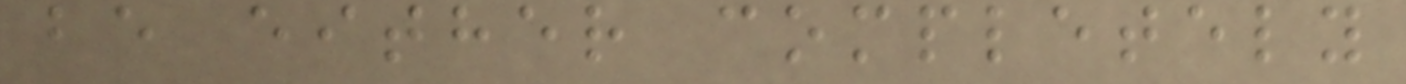be either completely
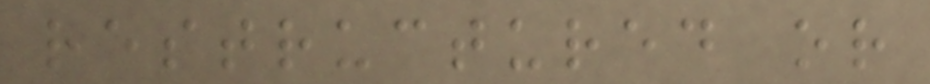restructured or
